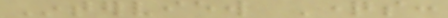Interview Questions:
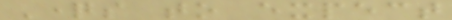Questions to expect
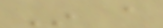In a
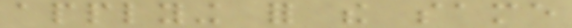applying for the same
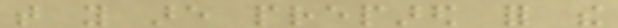that you are prepared for the
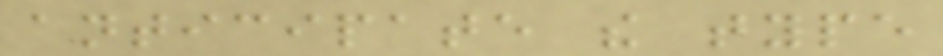anticipate the type
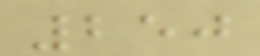250
